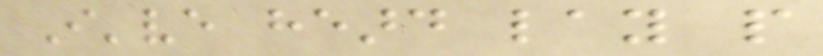I've heard lay people
